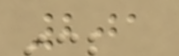201
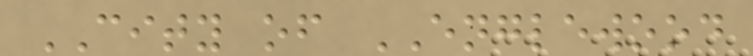CITY of ENGLEWOOD
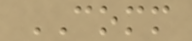COMM
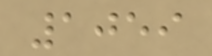1059
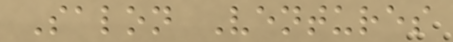Salon Ventures
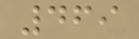469
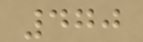470
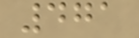471
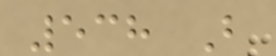538 B
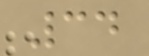34
